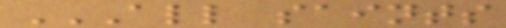ALL SAINTS
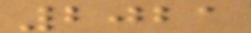2021
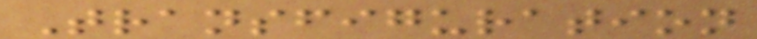Transfiguration
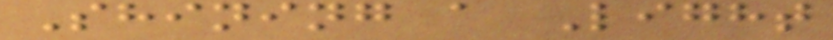Shining a Light
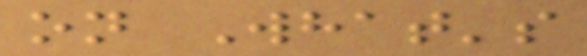on What's
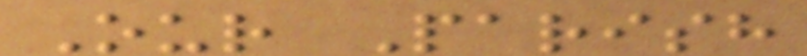Our Parish
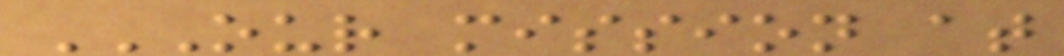OUR MISSION AT
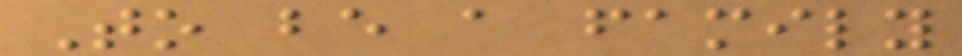To be a family
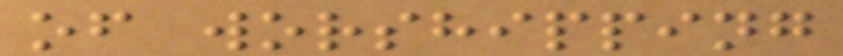of worshipping
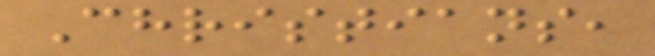Christians,
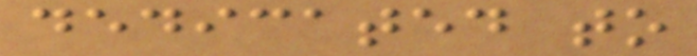dedicated to
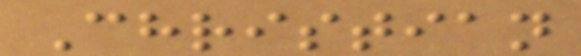Christian
